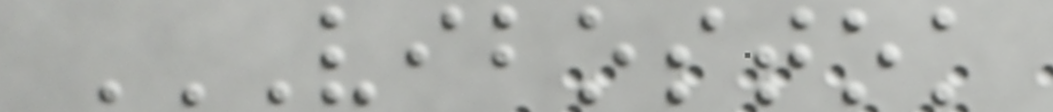VIBOSTOK
